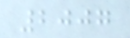2007
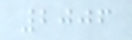2006
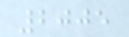2005
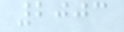2003
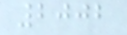2002
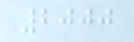2000
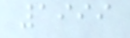1999
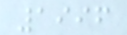1996
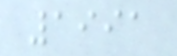1991
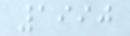1990
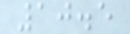10.5
